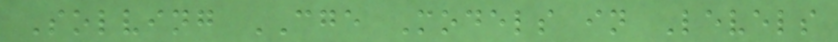Solving CGE Models in Levels
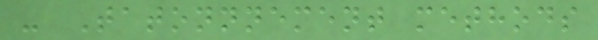- Tatonnnement methods
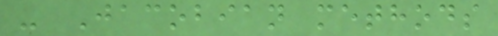- Jacobian methods
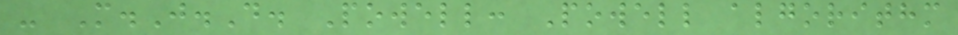- M.J.D. Powell: Powell algorithm
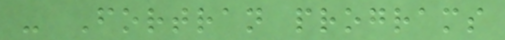- Fortran programs
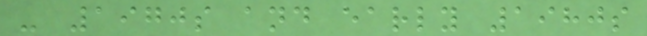- 1970s and early 1980s
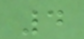4
